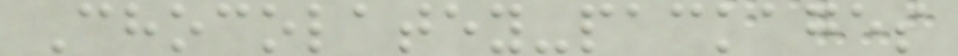Chocolatey-packages
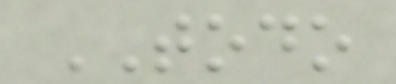TODO
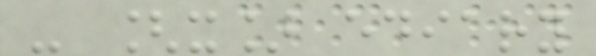- [x] ediary
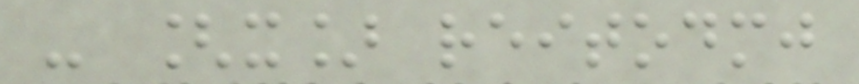- [x] reitodmj
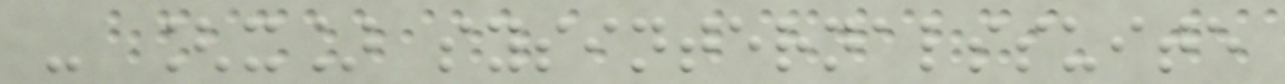- [x] sysinternalssuite
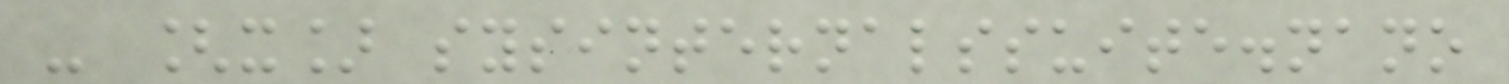- [x] sysinternalssuite.nano
